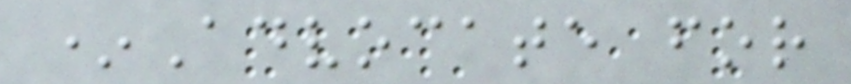*Advocate for
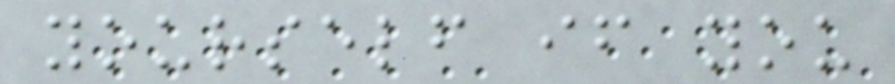yourself if you
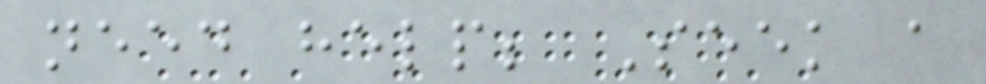need help; Seek a
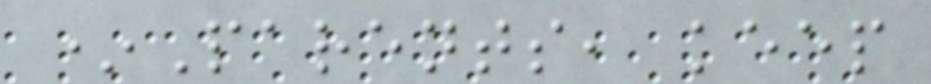*Parents, keep
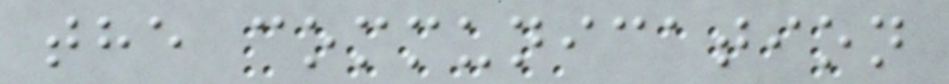the communication
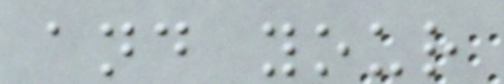and your
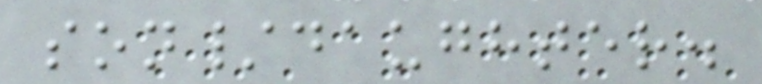son/daughter.
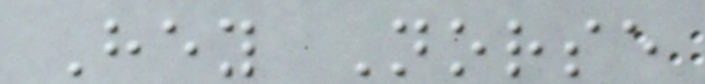Hey Norse
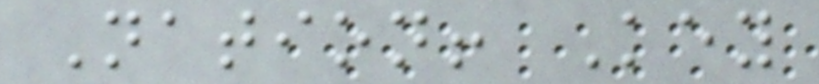Nation! Key
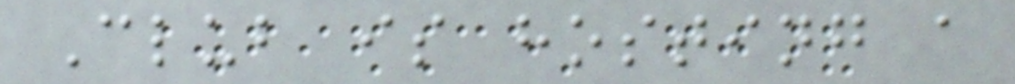Club is hosting a
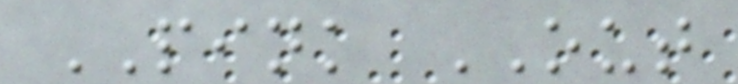PINK OUT
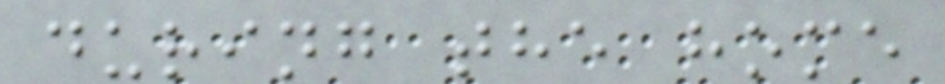during the home
